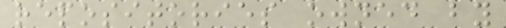repositories owned by
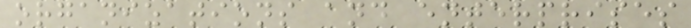organizations and enterprises
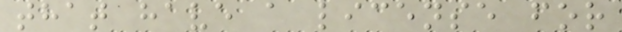that have a license for
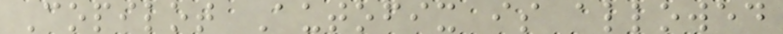Copilot Autofix is allowed
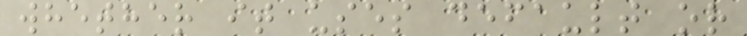whether it uses default or
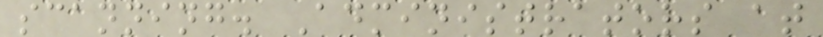scanning. Administrators at
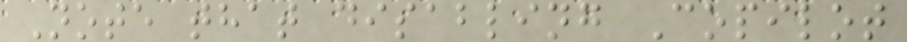Note that disabling Copilot
